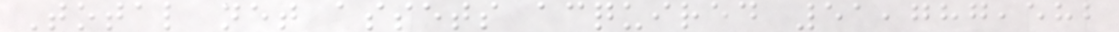Total net assets acquired 51,787,582
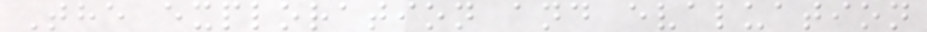The exploration and evaluation
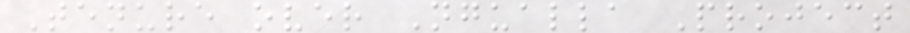Tenure over Ngualla Project
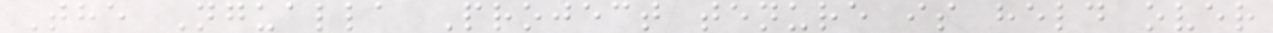The Ngualla Project tenure is held over
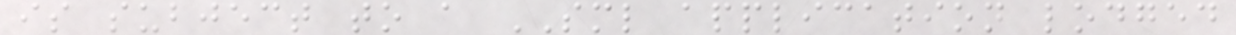is subject to a SML application lodged
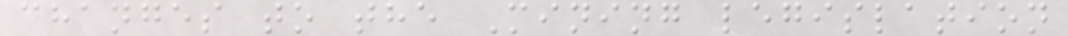changes to the Mining legislation
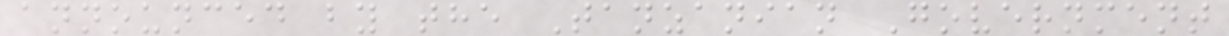announced by the Tanzanian Government
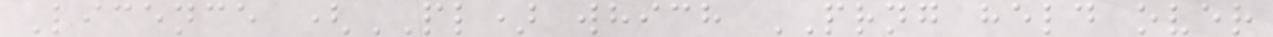Licence (PL) which PRNG held over
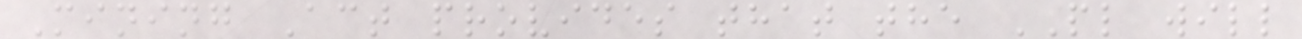Mining Act provides that the PL will
